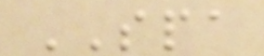SPA
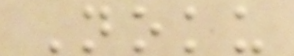Noku
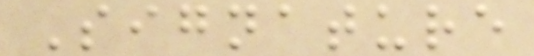Signature
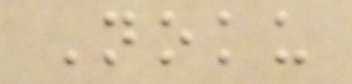Noku
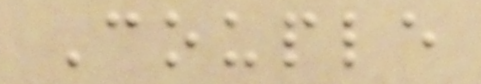Couple
